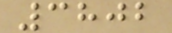3802
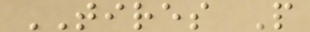TIRES P
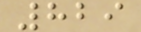829
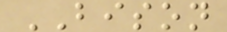BISON
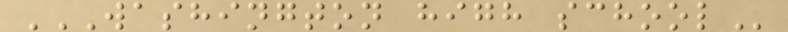WASHINGTON HIGH SCHOOL
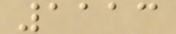1113
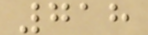718
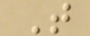T
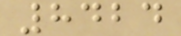8424
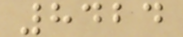8424
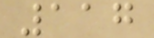117
